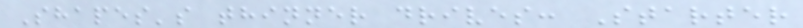Shapes's thinner drives: Starter
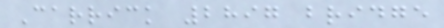Carrick 2897 bridge
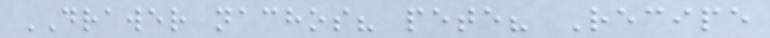DRAWER nachos? pete? Recipe
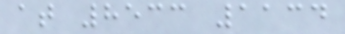at 8533 1134
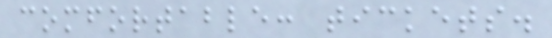comfortable: tickets.
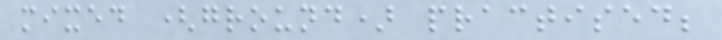mixed (ground) practised;
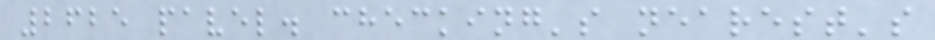2625 pavel. checking's nearest's
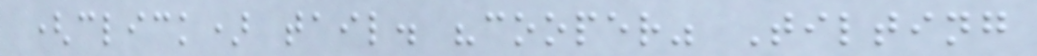(click) tail. "cooper" Tilting
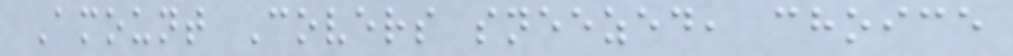Amount Covers sneezed, choice
